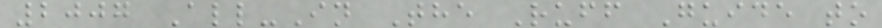2007 All-In The Ruff Guide to
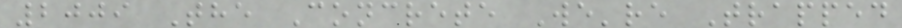2009 The Concrete We're Trapped
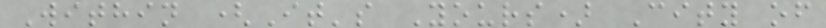Within (It's Yours) City of
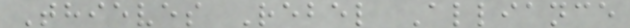Thieves Rebel Alliance
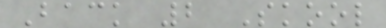Back 2 Skool
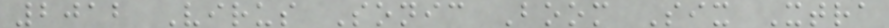2012 Virus Sonic Boom Six Xtra
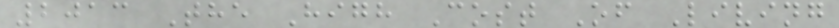2013 The High Cost Of Living
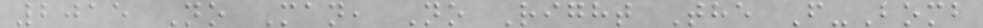2015 No Man, No Right The F-Bomb
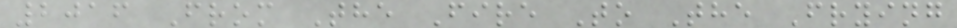2016 From The Fire To The Frying
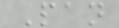Pan
